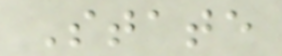State
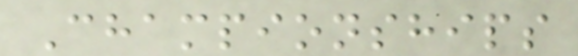Championships
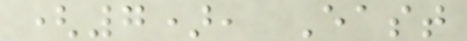(7), East
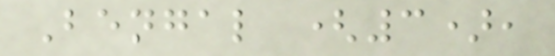Bengal (3),
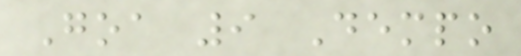Goa 9 Dempo
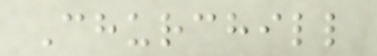Churchill
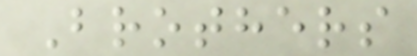Brothers
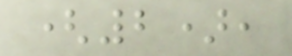(2),
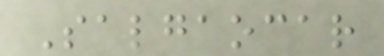Salgaocar
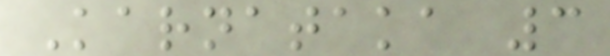Karnataka 3
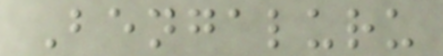Bengaluru
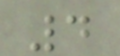4
